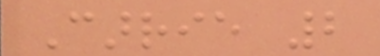Carrie 2
